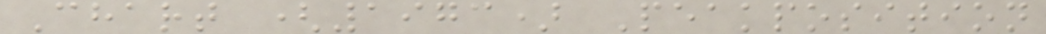Chart (1973) Peakposition
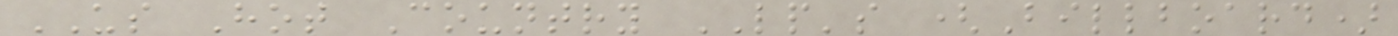US Hot Country LP's (Billboard)
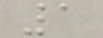1
